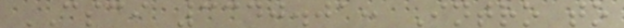CSCI 3340.01: Intro to
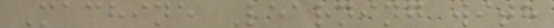Machine Learning with
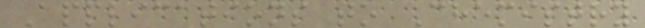Applications to Chemistry
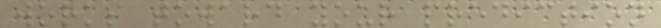works toward your prediction
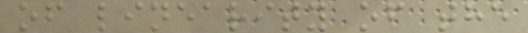of linearity of the
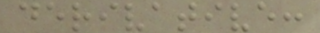derivative:
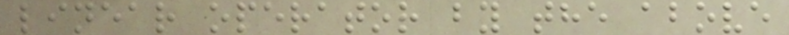linear operator by the above
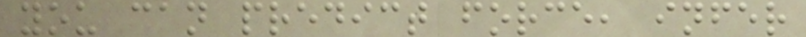you can predict force, infer
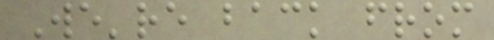We're back from
